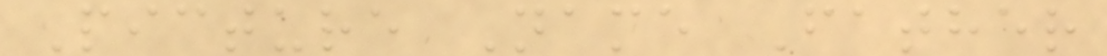Picture Name Father
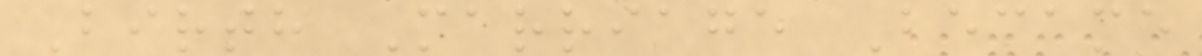Birth Marriage Became
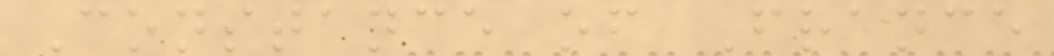Constance of France
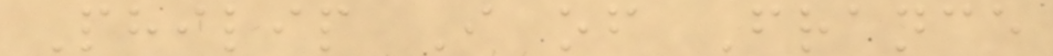Philip I of France
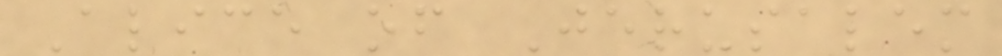Alice of Jerusalem
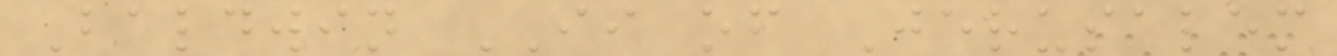Baldwin II of Jerusalem
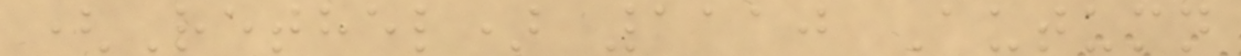(Rethel) 1110 Autumn
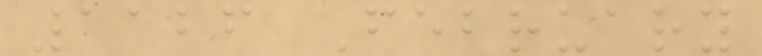1126 February
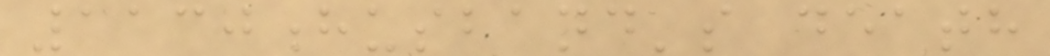1130husband's death
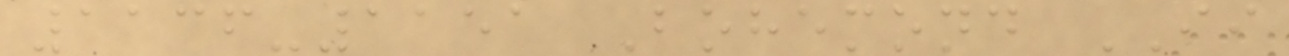1136-1151 Bohemond II
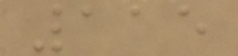115
